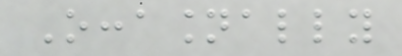Occasionally
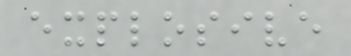explosive
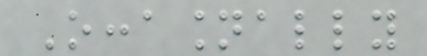Occasionally
